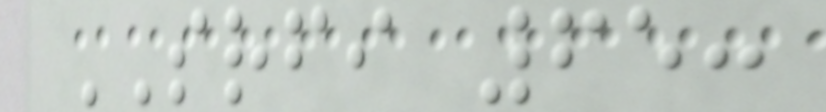SRFI 65:
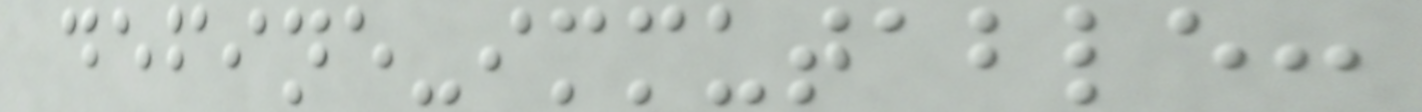define-immutable:
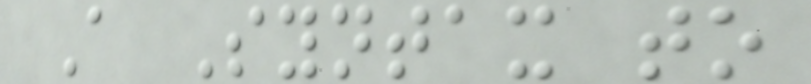A Syntax to
